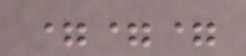===
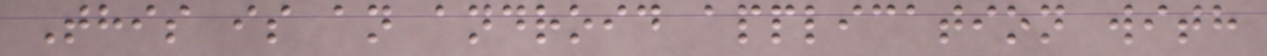This is an android application with
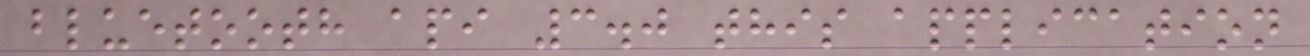bluetooth api 3.0 this application
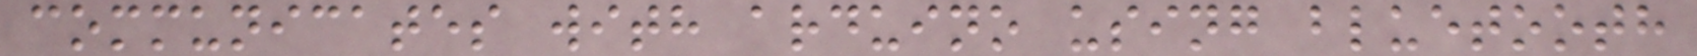communicates with arduino using bluetooth
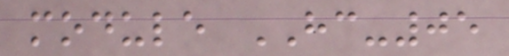module HC-05
